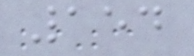154
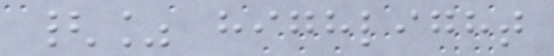{% highlight
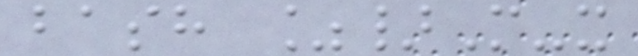bash %}M-x
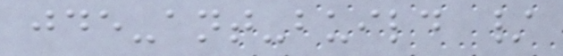jde-ant-build /
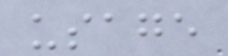usage
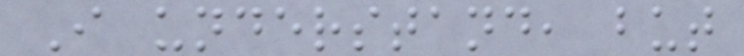I understand, but
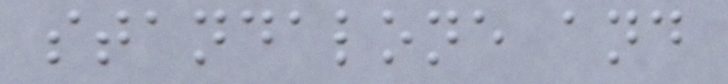standalone and
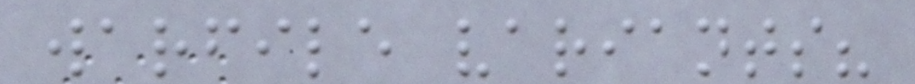warfile variants?
